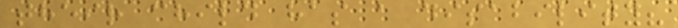their child has a disability?
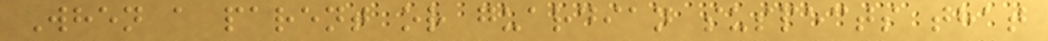When a parent or guardian suspects that
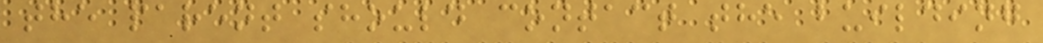the parent should contact the building
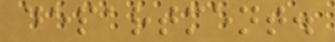department.
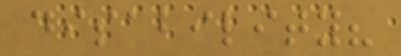disability?
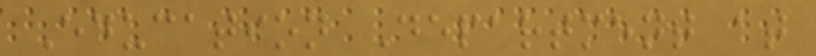Education Department at
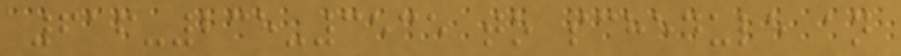616-235-3535 to schedule an
